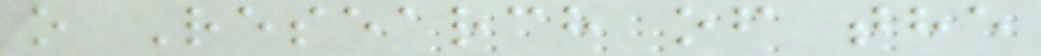o Research of the
